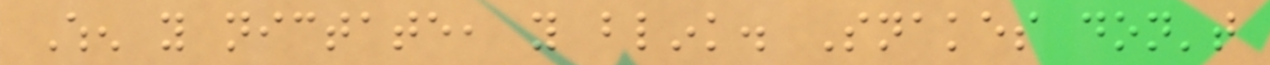When you nictate, you blink. Snakes don't
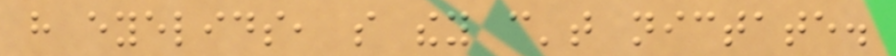have eyelids, so they can't nictate.
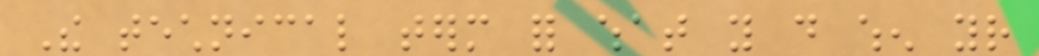The technical term for what you do when your
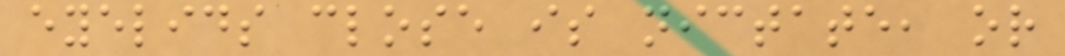eyelids close is nictate, or
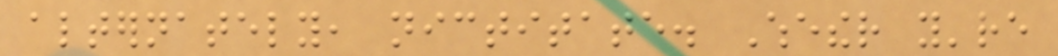alternately, nictitate. Whether you're
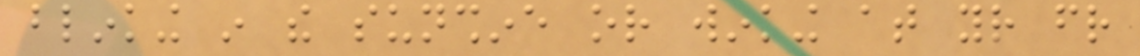blinking in the sunshine or winking at your friend
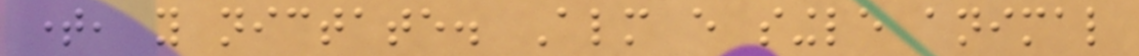time, you nictate. Almost every single animal
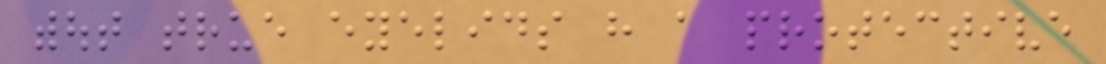without true eyelids have a protective
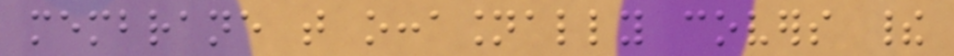membrane that occasionally covers their
